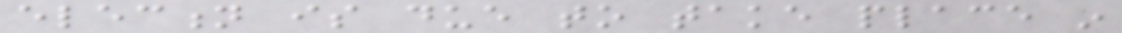election is due to take place in
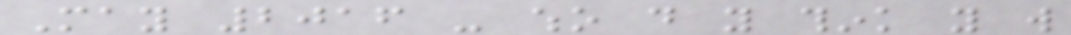May 2016 - who do you think you will
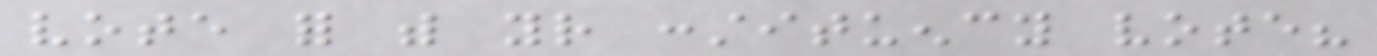vote for with your constituency vote?
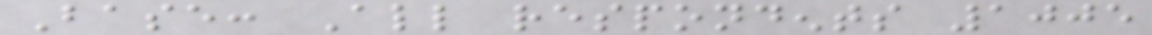Base: All respondents 1005
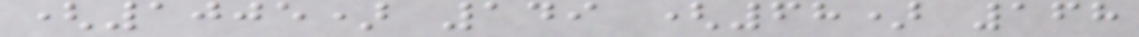(1005) 149 (68) 168
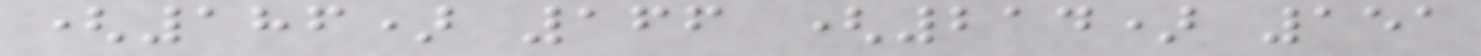(186) 166 (214) 151
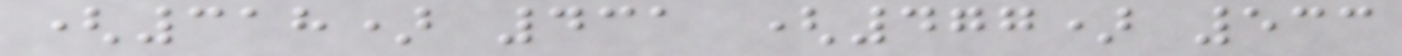(318) 431 (477) 533
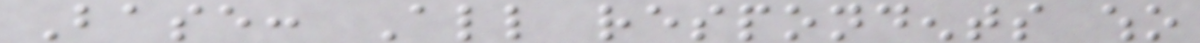Base: All respondents who
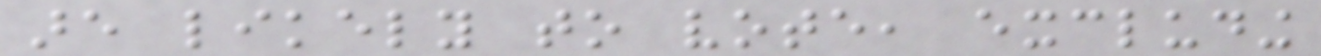are likely to vote, excluding
